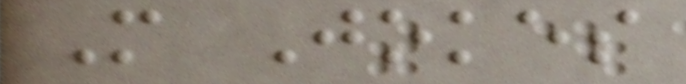More Jokes
